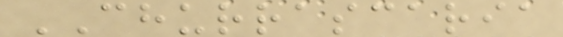CHURRASCARIA
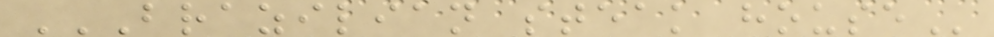BRAZILIAN STEAK HOUSE
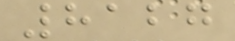8127
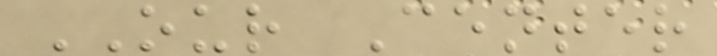OUR Center
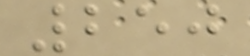250
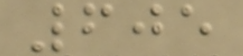605
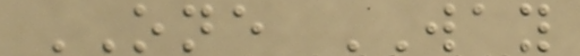ONE WAY
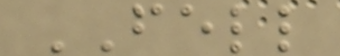FELL
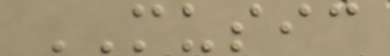MUSIC
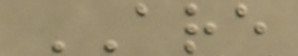ARE
